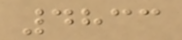4833
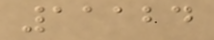11124
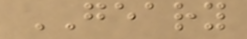GEARY
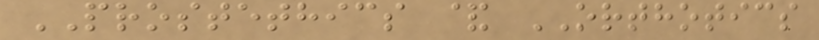PROSTETHICS & ORTHOTICS
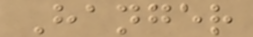Hanger
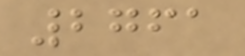2761
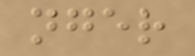nger
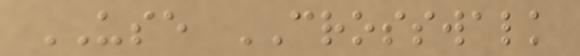USE CROSSWALK
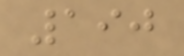190
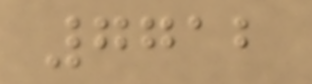7712
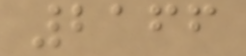2166
